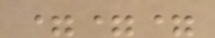===
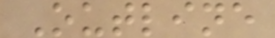Outline
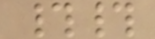##
